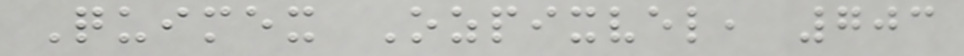Quimex Ozpixvel, 703
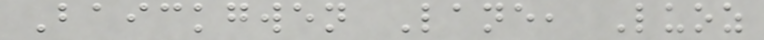Baickgwen Lane, Luoz
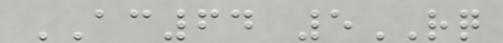AC64 5RQ
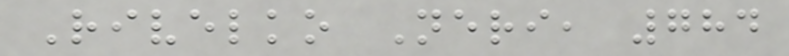Rivelko Neri, 784
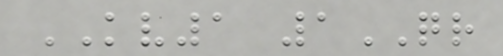KV1 1QR
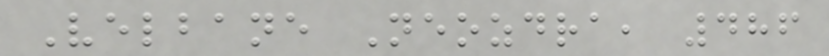Velbane Neozdra, 486
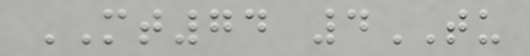MT74 4TU
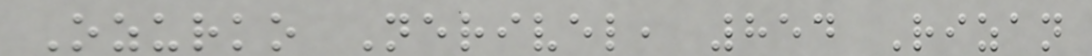Ozurko Nerivel, 854 Rizan
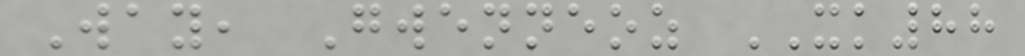Way, Gwenneoz XK88
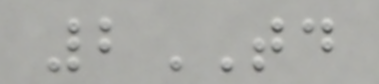2TD
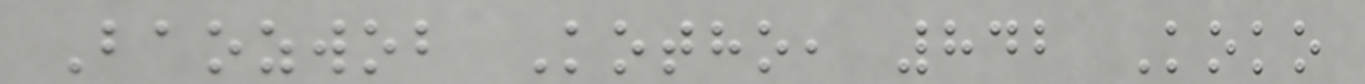Baozwob Kotho, 842 Koko
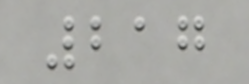217
